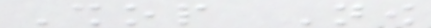Shop Now
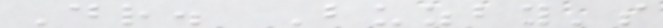Dr. Buzby's
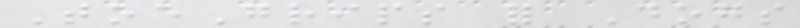ToeGrips for Dogs
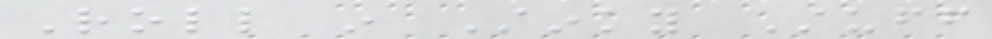Roll in Stinky Stuff
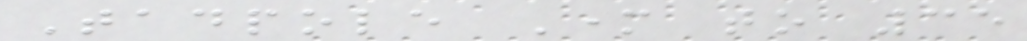Tadpole Mother to 35
